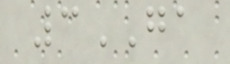3GA
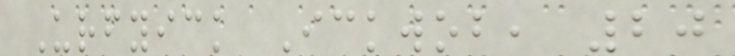Urfyick Ickwob, 20
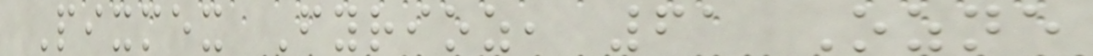Pixmex Fyrioz, 61 Ozne
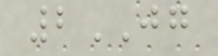2JG
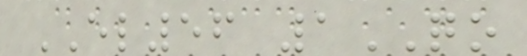EL56 1QO
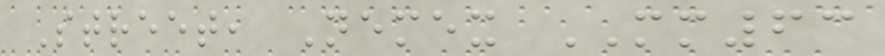Street, Nemex MM63
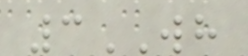3WH
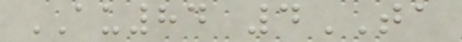AU84 4TA
